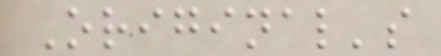Original's
